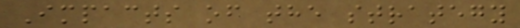Impacts of the strategy
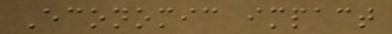Economic impact
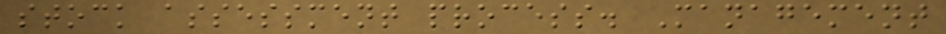stock assessment process. Management
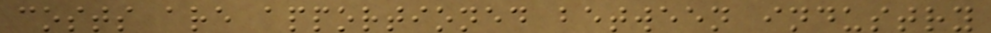costs are apportioned between industry
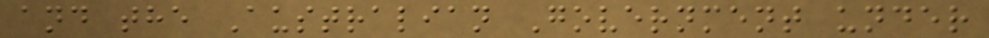and the Australian Government under
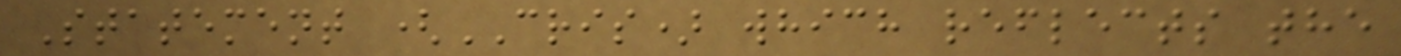Statement (CRIS) which reflects the
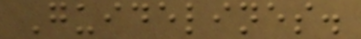Guidelines.
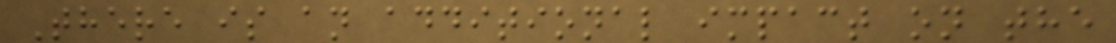There is an additional impact on the
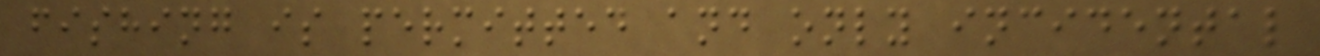fishing is permitted and only incidental
